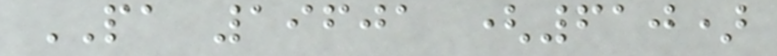PA 19601 (610)
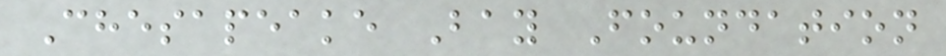Chesapeake Bay Foundation
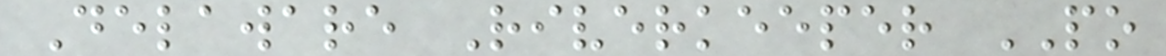Delaware Riverkeeper PO
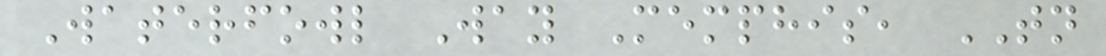Waterfowl Way Memphis, TN
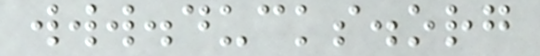www.ducks.org
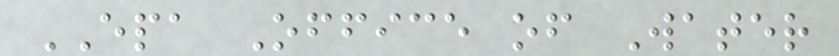EPA Office of Water
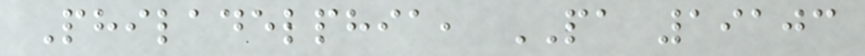Philadelphia, PA 19103
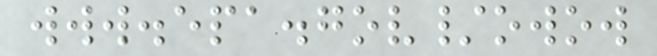www.epa.gov/owow
